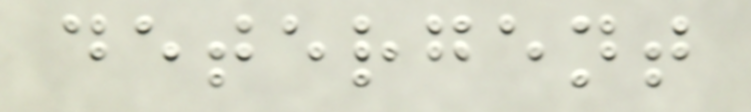detergent
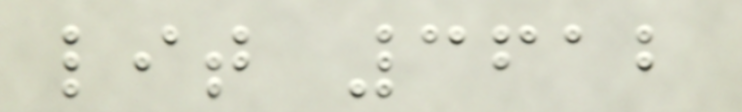lit 3612
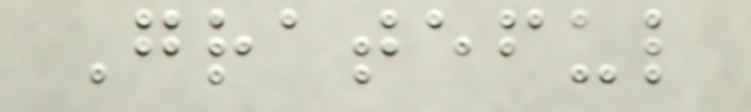Grateful
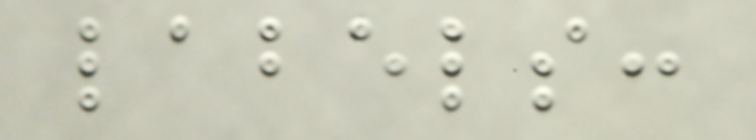labels:
